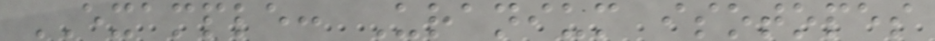EXAMPLE: Uranium isotopes
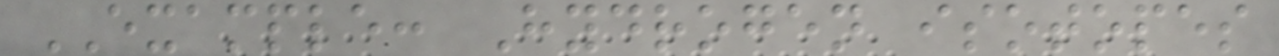EXAMPLE: Hydrogen isotopes
